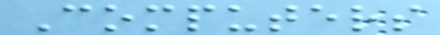Computers
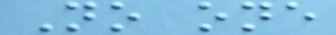No one
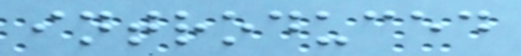introduced
